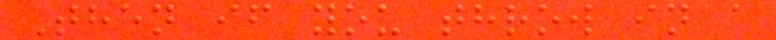Then if you throw in a
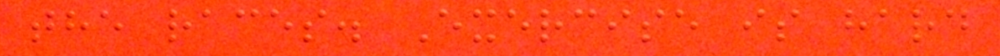the races. Exercise is hard
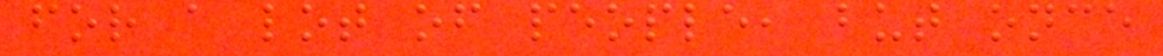for a lot of people, but once
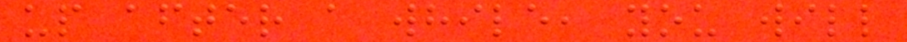up after a while, you will
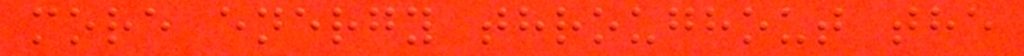more energy throughout the
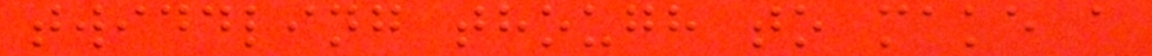twiddling though to make a
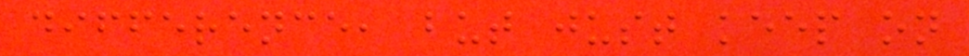difference, but just keep on
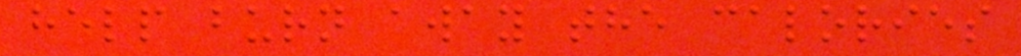help burn away the calories
